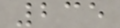235
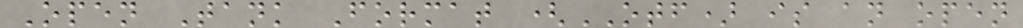Open Tank Format (OTF) is an open
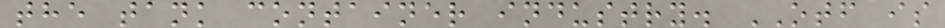the tank container industry. OTF is
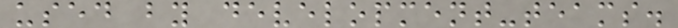used by development-teams.
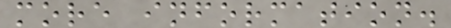more information.
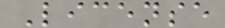License
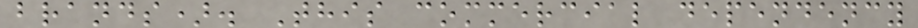brands). This commercial dependency
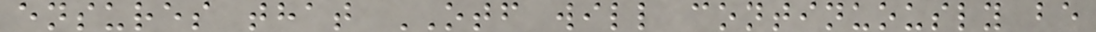ensures that OTF will continuously be
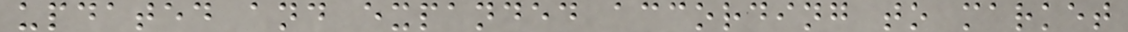updated and expanded according to market
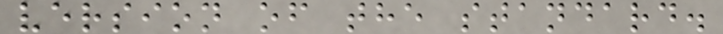version of the standard.
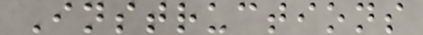Instructions
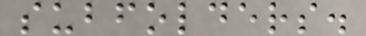subfolders.
